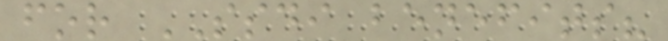for SSDI benefits?
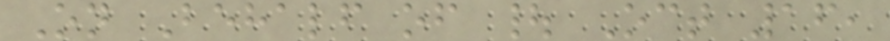On Behalf of | Oct 16,
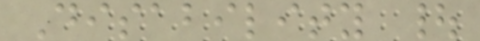Disability |
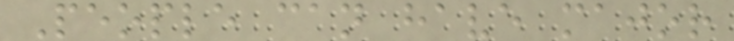People can have major
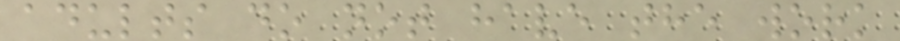adults do not have the work
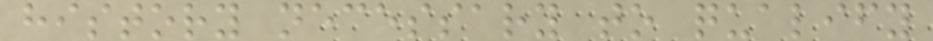history necessary to qualify
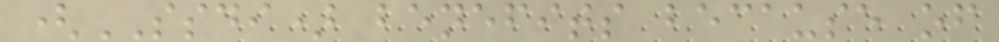(SSDI) benefits because of
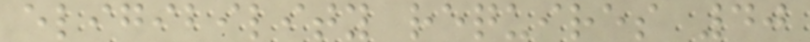eligibility requires 40
